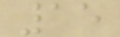15
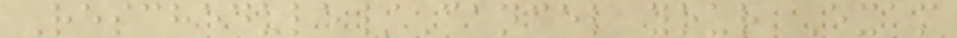Reschedule/Cancel your Exam
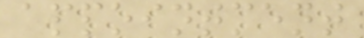appointment
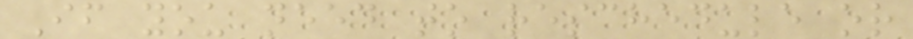If you need to reschedule or
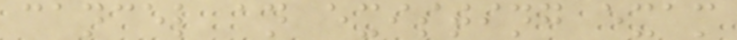cancel an existing exam
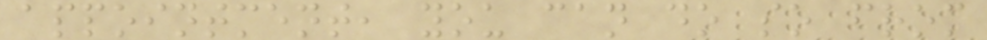appointment, you can do so from
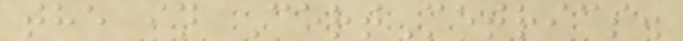the in CertMetrics.
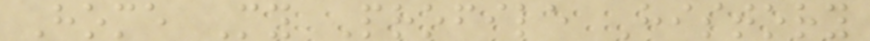Home My Profile History
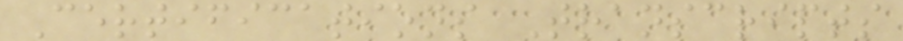Certifications Transcripts
